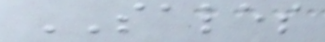SALES
